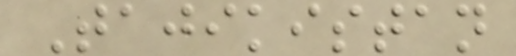Tajikistan
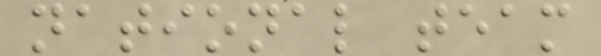national team
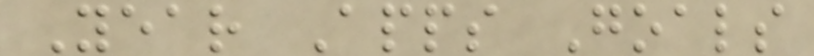Year Apps Goals
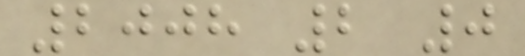2008 2 0
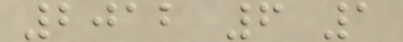2012 6 1
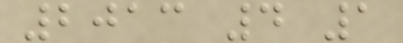2013 4 1
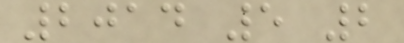2014 5 2
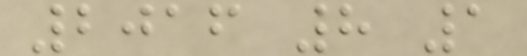2016 8 1
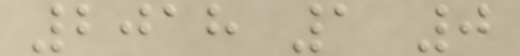2018 1 0
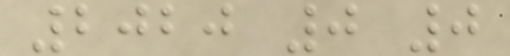2020 0 0
